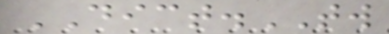DICT.TW
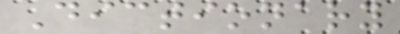Dictionary
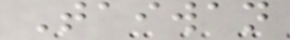Taiwan
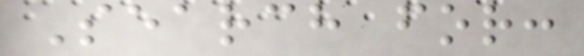Search for:
